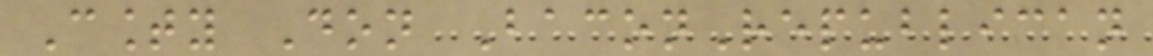County Don BaconRepublican
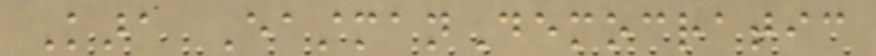Kara EastmanDemocratic
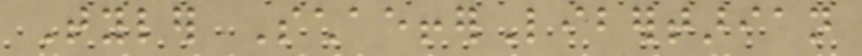Tyler SchaefferLibertarian
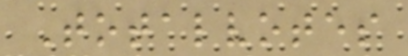Totalvotes
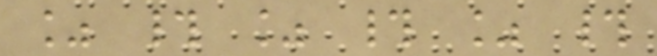% # % # % #
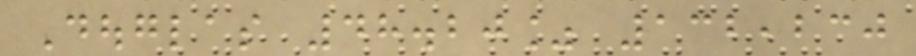Douglas 48.20% 132,230
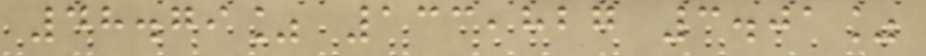48.79% 133,827 3.01%
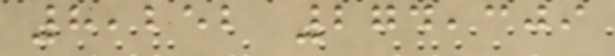8,252 274,309
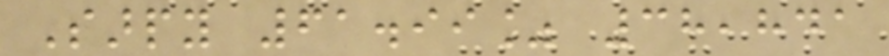Sarpy 61.99% 38,841
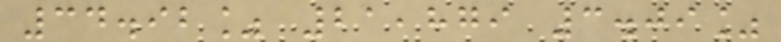34.92% 21,879 3.09%
